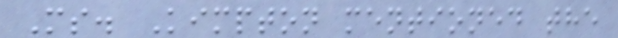Ms. Kimpton mentioned the
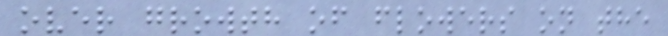over growth of flowers on the
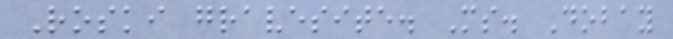Roski gravesite. Ms. Dobay
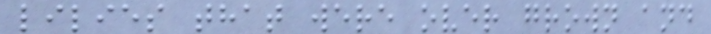lilies that were over grown and
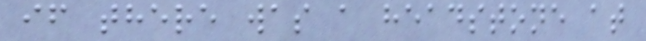if there was a headstone at
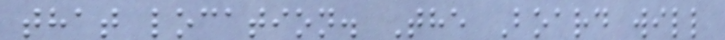that location. The Board will
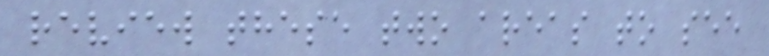review these two areas to see
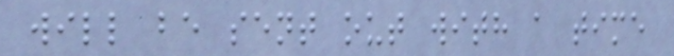will be sent out with a time
